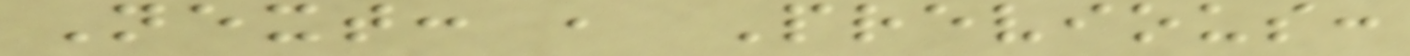Next: , Previous:
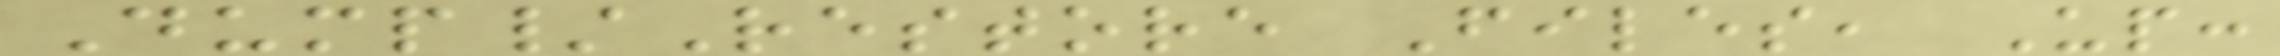Dump/Restore Files, Up:
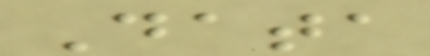Data
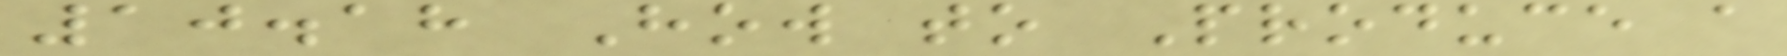10.18 How to Produce a
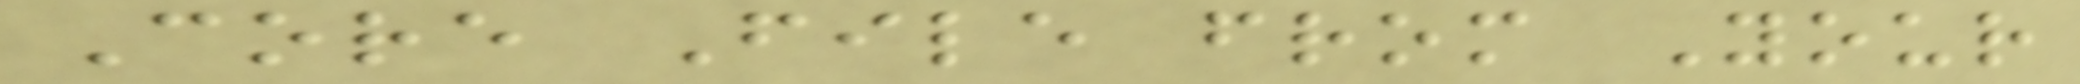Core File from Your
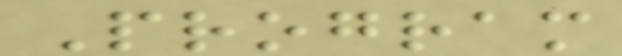Program
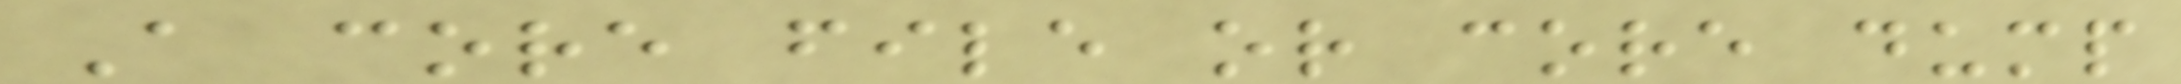A core file or core dump
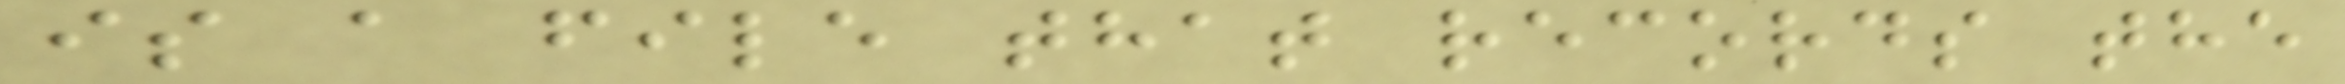is a file that records the
